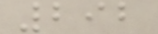292
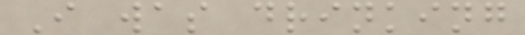I was drinking
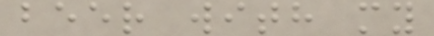beer with my
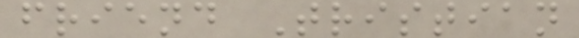friend Tristian
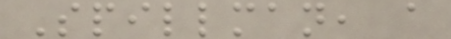Spillman, a
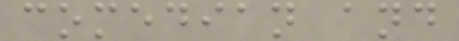comedian and
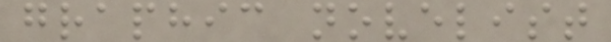graphic novelist
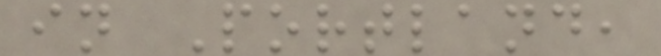in Portland,
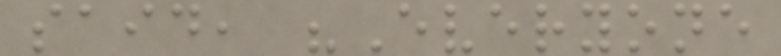said, "Everyone
